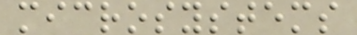microsystems
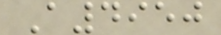A4950
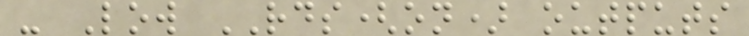- Low RDS(on) outputs
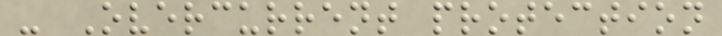- Overcurrent protection
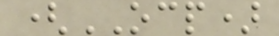(OCP)
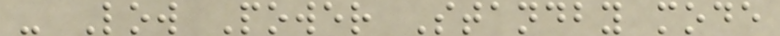- Low Power Standby mode
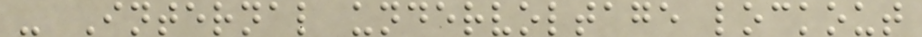- Internal undervoltage lockout
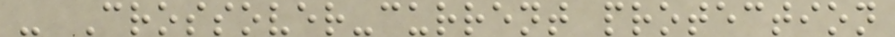- Crossover-current protection
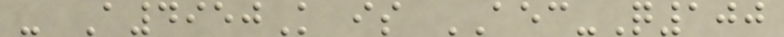- A4950K is AEC-Q100
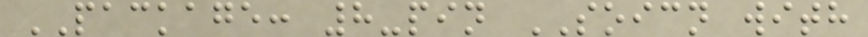PACKAGE: 8-pin SOICN with
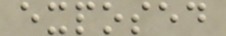exposed
